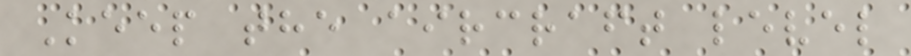Keep the aircraft level
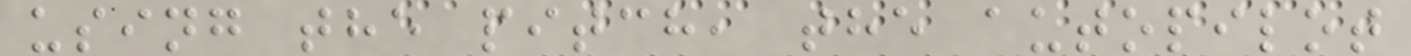using the pitch, the autopilot
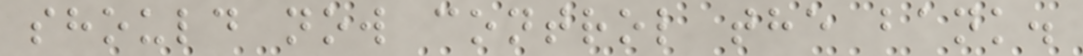should now control the bank.
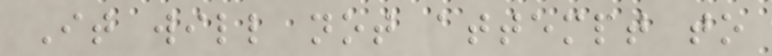It will not attempt to
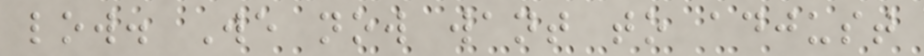low. We now want to adjust
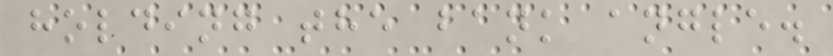holding the bank angle.
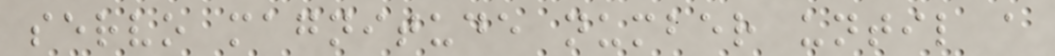servo magnitude number until a
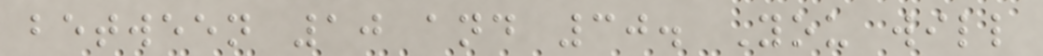between 10 and 30. You will
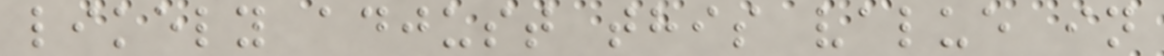likely adjust this value in
